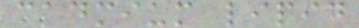cadmium lipid
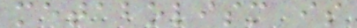metabolism is
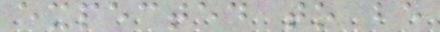expected to be
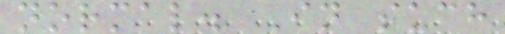normal. In such
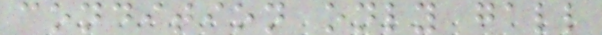condition only gall
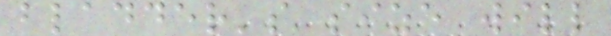bladder's size will
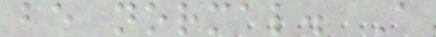be normal. A
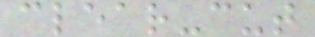clear-cut
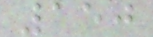150
